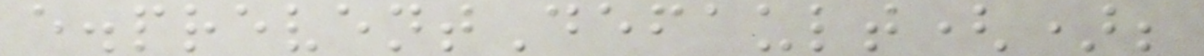e.preventDefault();
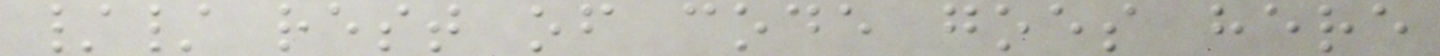// rest of code goes here
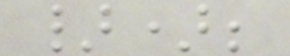});
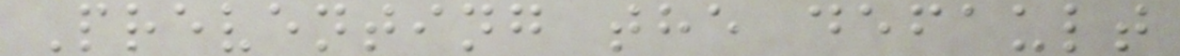Preventing the default
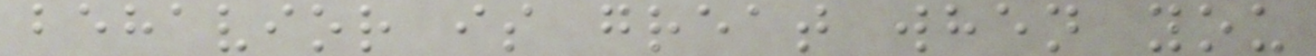behavior is great when you
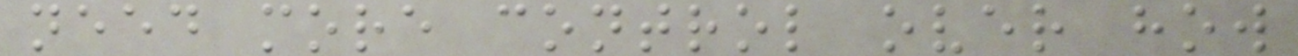need more control over how
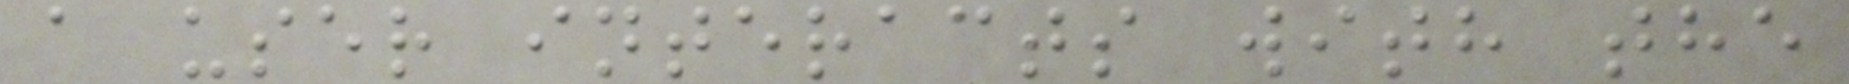a user interacts with the
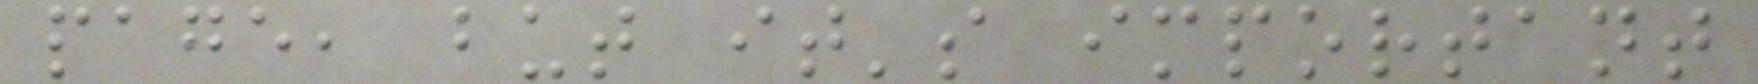page, but it's important
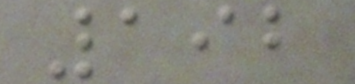192
